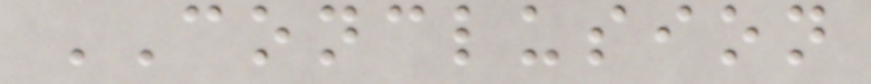CONCLUSION
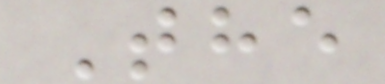The
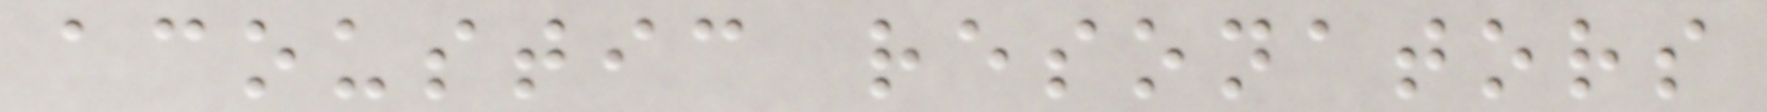acoustic resonators
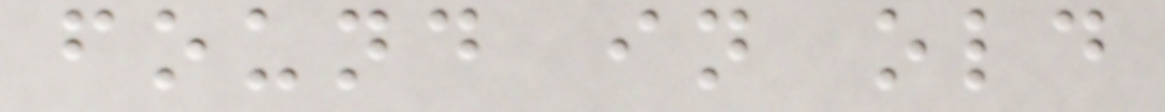found in old
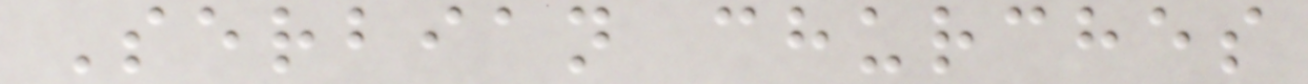Serbian churches
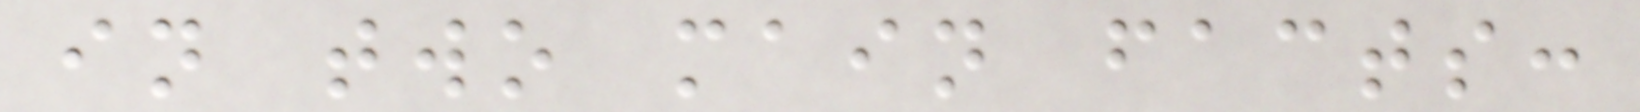in two main facts:
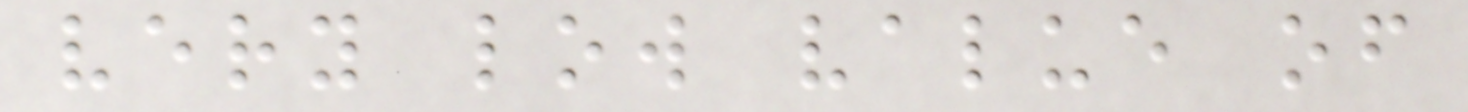very low value of
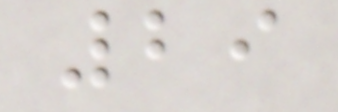29
